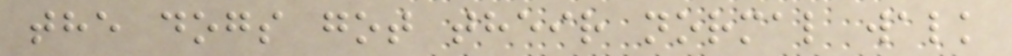the dogs got their normal walk
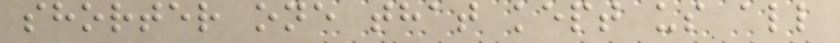shorter one that kept us all
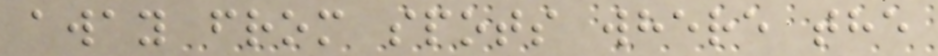away from spots where the
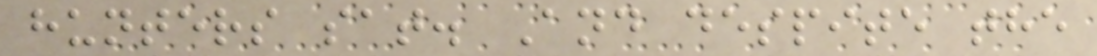hunters sat. And despite the
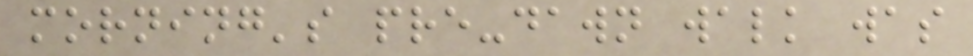morning's pre-dawn walk was
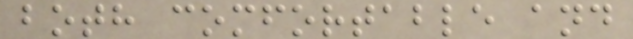both comfortable and
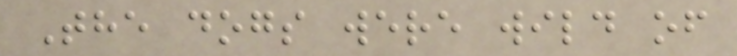The dogs were wild of
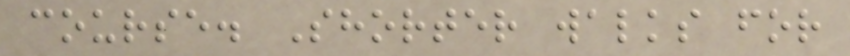course. Shorter walks for
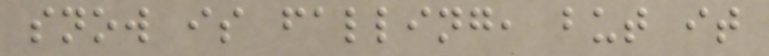snow is falling, but it
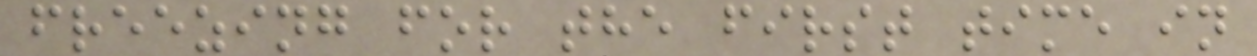freezing for the first time in
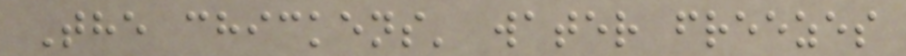The chickens' water freezes
